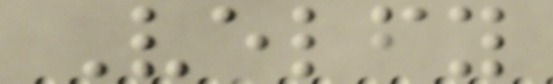Velfy
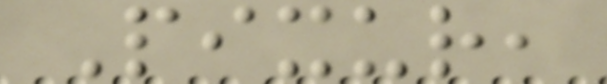Pixur,
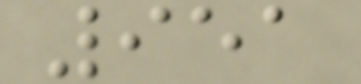951
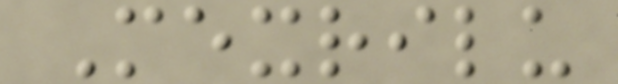Mexrilu
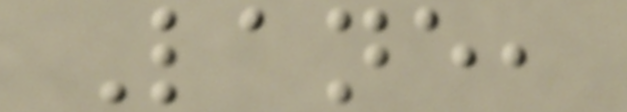Lane,
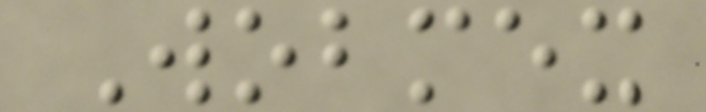Wobmex
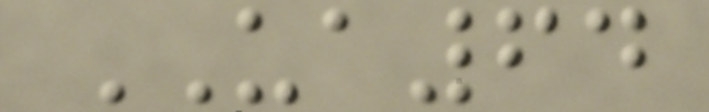UA64
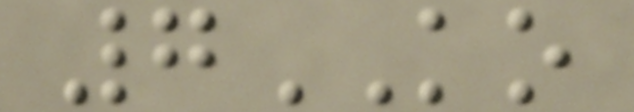7KO
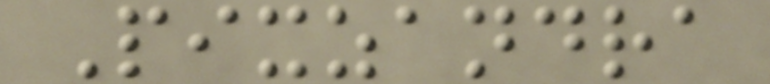Pixzandra
